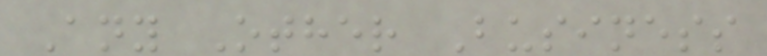Any Other Business
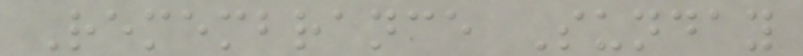Remembrance Sunday
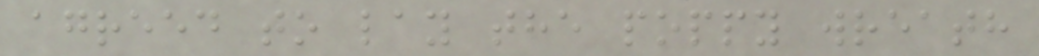agreed to lay the poppy wreath
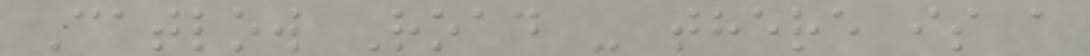Catlow Road - there is a
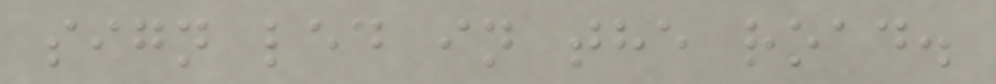sign led in the road.
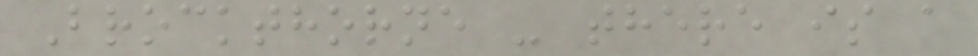Brockthorne - there is a
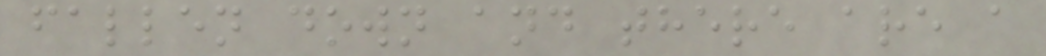fallen down and there are a
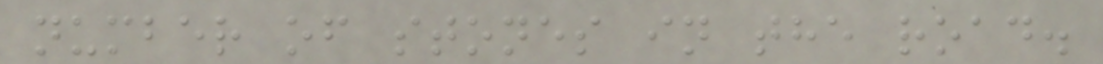number of stones in the road.
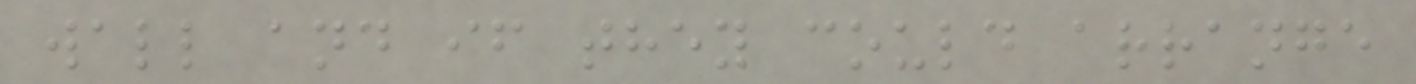wall and if they could arrange
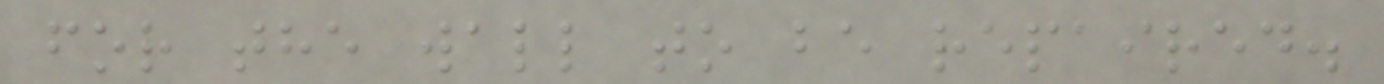for the wall to be repaired.
